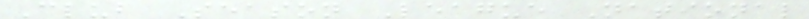Club Season League National
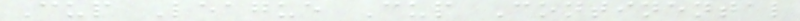Cup League Cup Continental
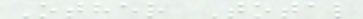Other Total
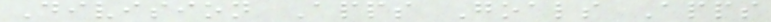Division Apps Goals Apps
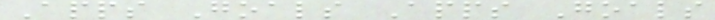Apps Goals Apps Goals
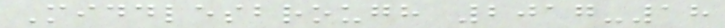Middlesbrough 2017-18
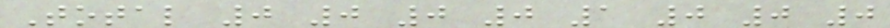Total 0 0 0 0 1 0 0 0
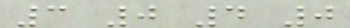3 0 4 0
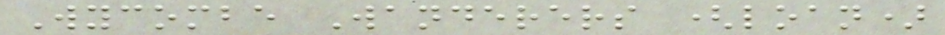Wycombe Wanderers (loan)
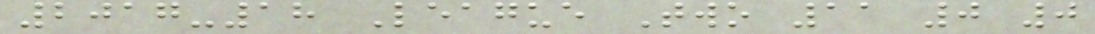2017-18 League Two 11 0 0
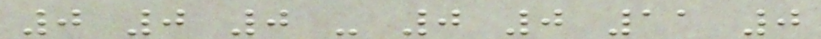0 0 0 - 0 0 11 0
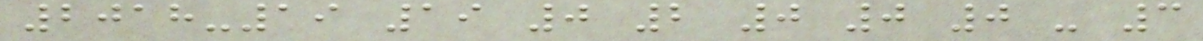2018-19 19 0 2 0 0 0 - 3
